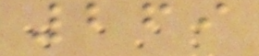269
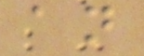an
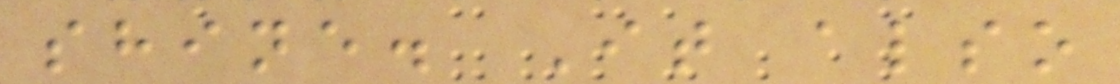shine. It also
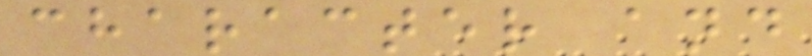character and
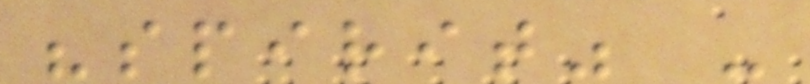"spirit" -
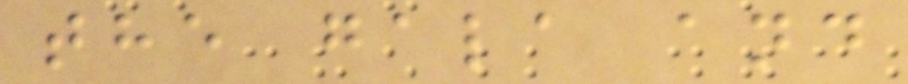the gala and
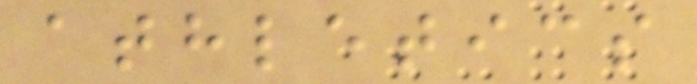athletics
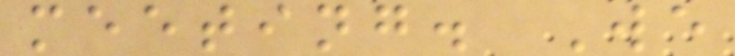meeting. We
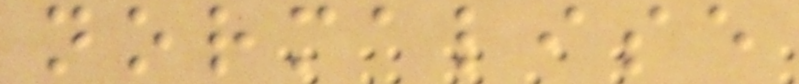normalise
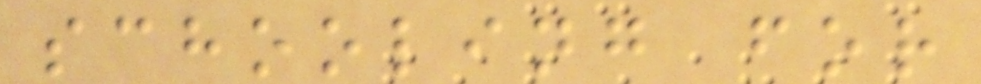schooling for
